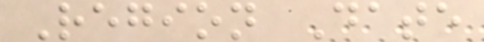Region Date
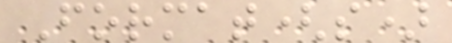Format(s)
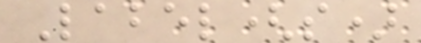Label(s)
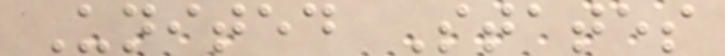United States
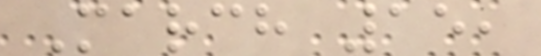March 15,
